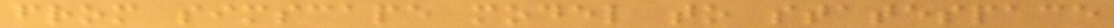from simscape model to statespace
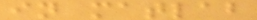in matlab
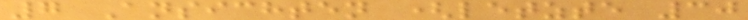7 Ansichten (letzte 30
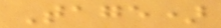Tage)
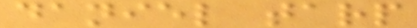daniel tarp
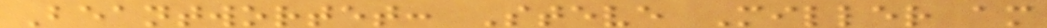Beantwortet: Steve Miller am
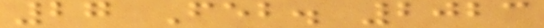27 Feb. 2023
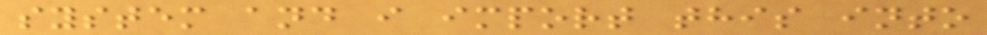system and i import this into
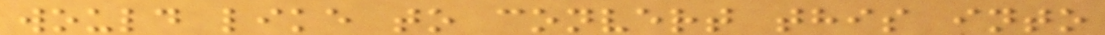would like to convert this into
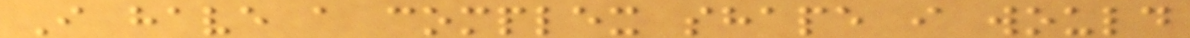I have a complex shape i would
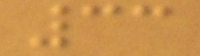33
